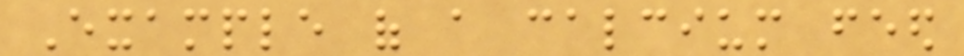Example of a calcium feed
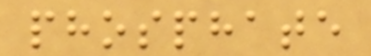phosphate
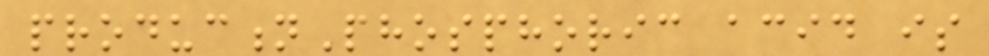productionPhosphoric acid is
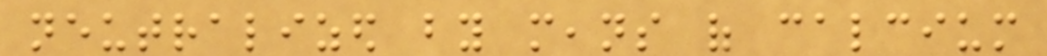neutralized by means of calcium
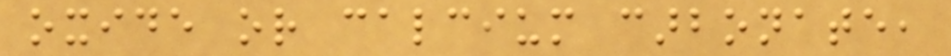oxide or calcium carbonate,
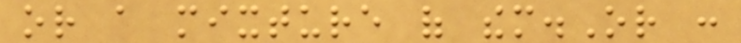or a mixture of them.Or :
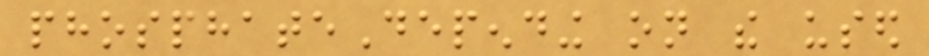phosphateDepending on the used
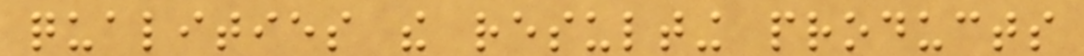qualities the resulting products
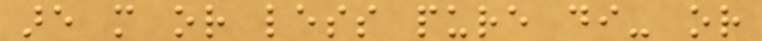are more or less pure di- or
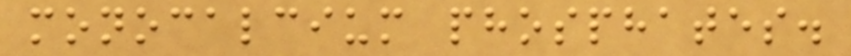monocalcium phosphates.
